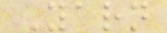Yarn
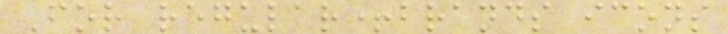For regular+brands icons
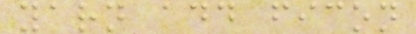yarn add ficon
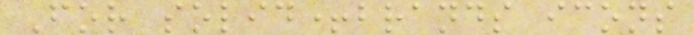For solid+brands icons
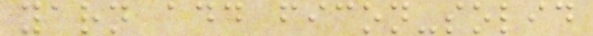yarn add ficon-solid
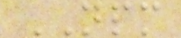NPM
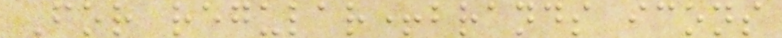For regular+brands icons
